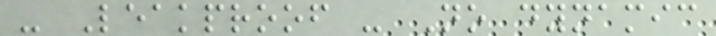- Leakproof - No dynamic
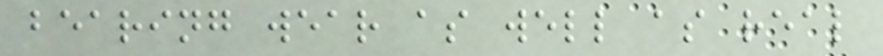bearing wear as well as real
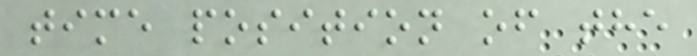time position of the
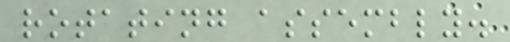rotating assembly.
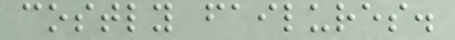costly failures.
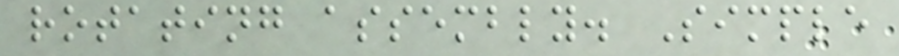rotating assembly. Simple
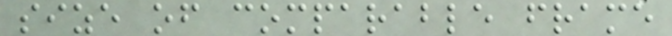size of comparable frame
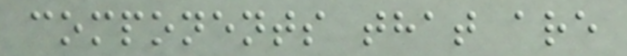components that are
